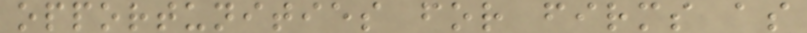opportunities for firms as
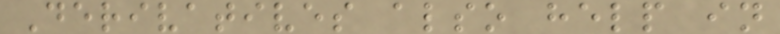Derivatives also help in
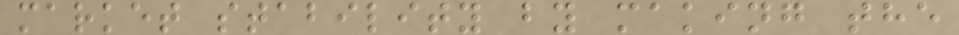market stability by making the
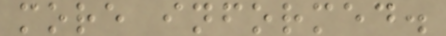more informed.
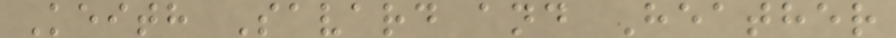Keith Savard and Heather
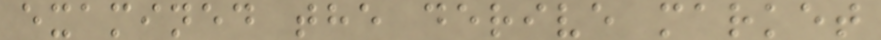examined the derive market
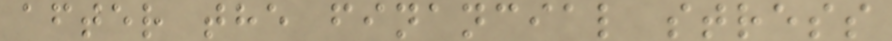after the financial stress
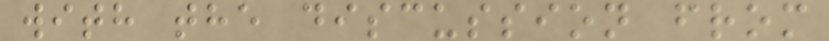with the discussion from
